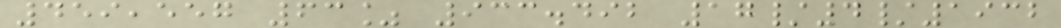459,557 63% 933.492 17/4/1932
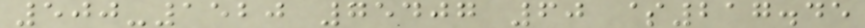500-1520 75407 60 $217.45
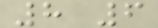8 6
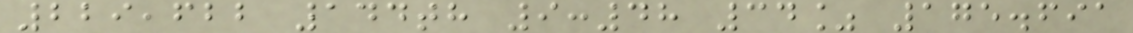229,622 144th 9:48 34% 175.691
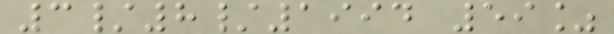3/8/1994 59%
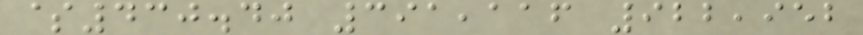$430.40 391,116 922,952
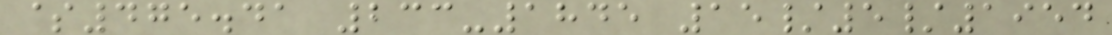$475.41 233-1845 15/5/1954
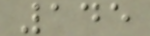145
